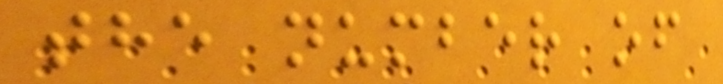the number of
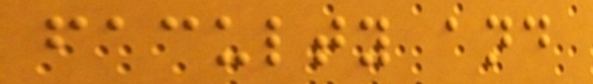faculty and
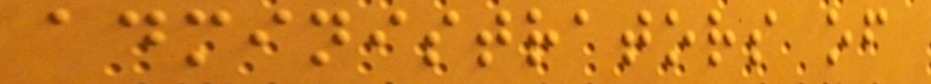administrators of
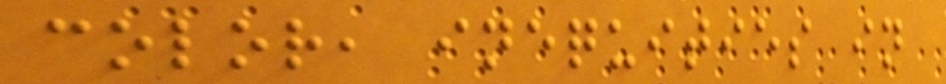color, inequities in
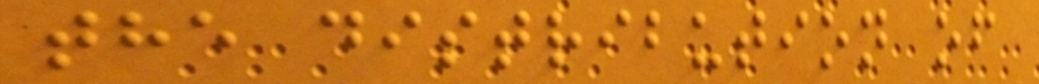the distribution of
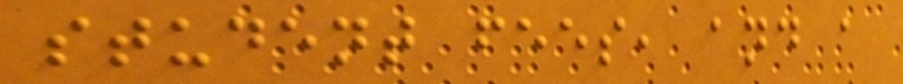student fees, and a
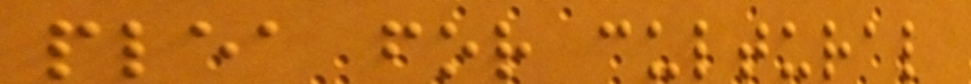plea for cultural
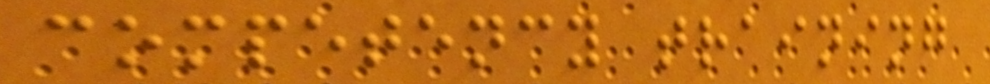competency training
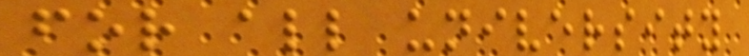for all university
